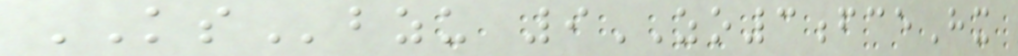KSbzu 9ZO3fceHx
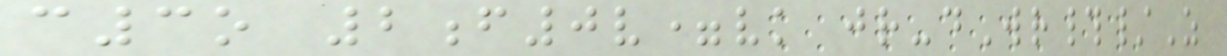c3o 2f0v=vk jr-dWr#/Z
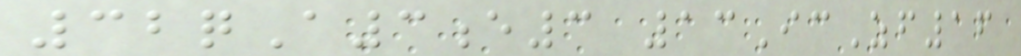32qA3e3 13IcZf16
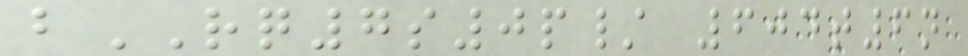bRQ7s0p/ 604t6n
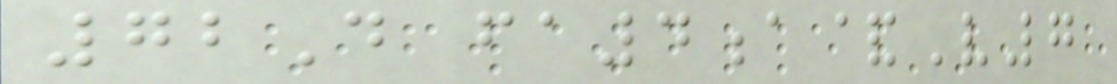72D fa4a&V7
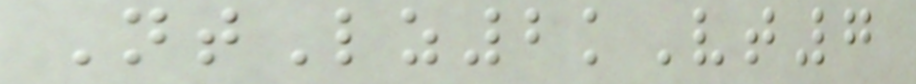NtLz2kVt7
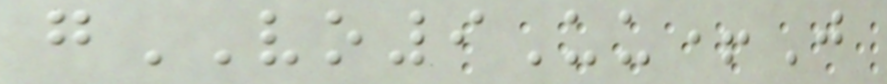gVO9Uu+J
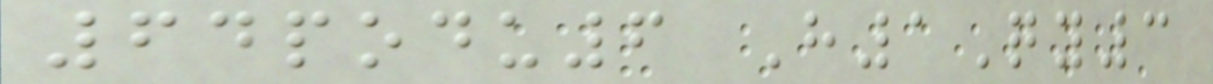64podu6 H1Qy3
